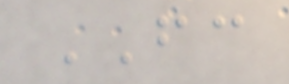FC
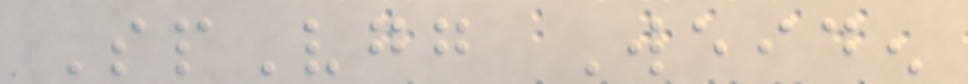SpVgg Weiden
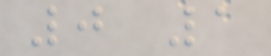0 1
